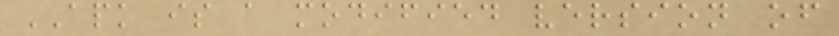APK is a modified version of
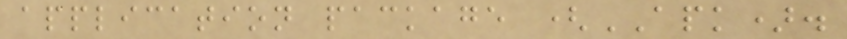application package (APK).
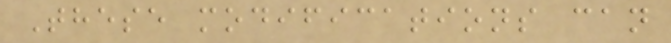These modifications can
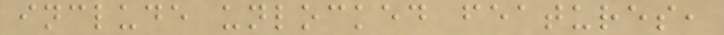include unlocked features,
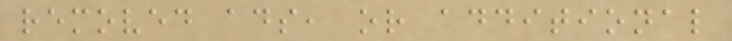removed ads, or additional
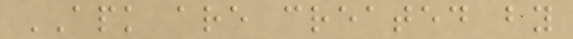APK are created by
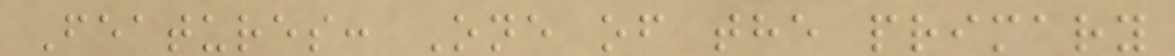Features: One of the primary
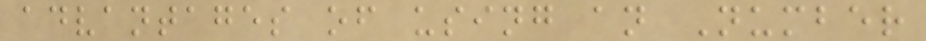advantages of using an Number
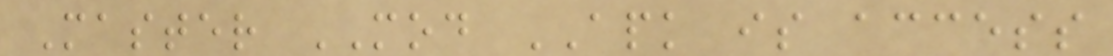Master MOD APK is access
